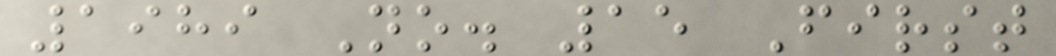1989 No. 15 First
